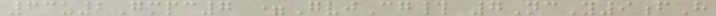63u2Gmpc7 =GvjCg# 7NcY9fH
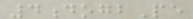4dogbPe
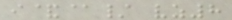i&@/ vz8
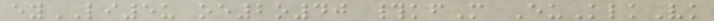eyLI5u oe2o40 #kfM EuKlkVk
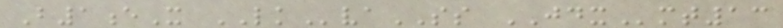B1eX LKvaSS JDXmt13
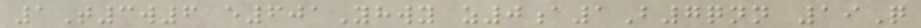1T3w6 e601Yhwy z0a1B7qnn 19Q
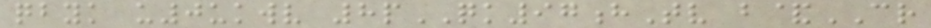qbyk u0ukwv 8pQK97hTv b&CR
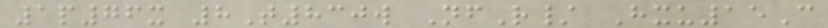1p76x 8T830w NfR/ Hxu15C
